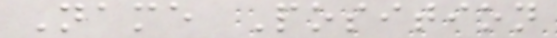Name Position
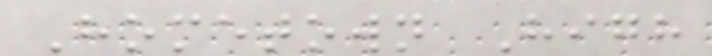Hometown High
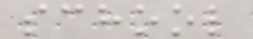school
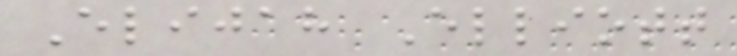Elijah Elliott
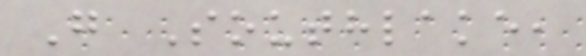G Southlake,
